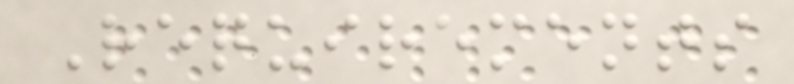Requirements
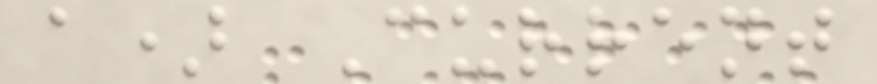a) Current
